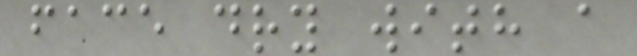face dry with a
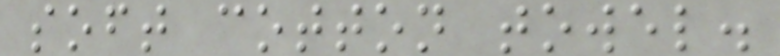soft cotton towel.
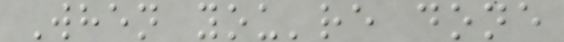When you're done
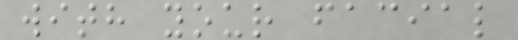with your facial
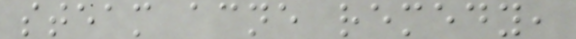steam acne remedy,
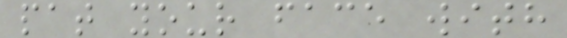pat your face with
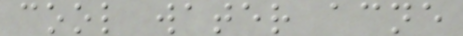cool water acne
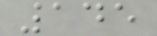145
